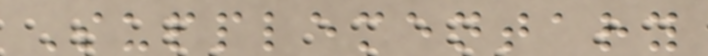Supplementary
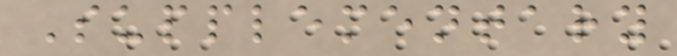Supplementary
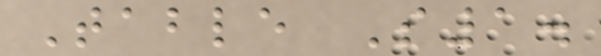Table S1.
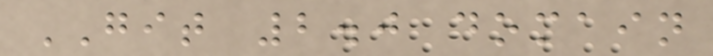GIT 2.0 domain
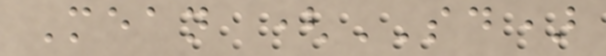Mean (SD)
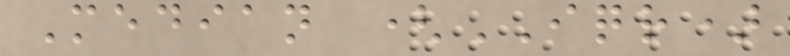Median (IQR)
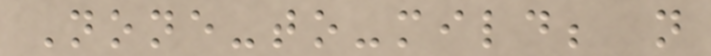None-to-mild; n
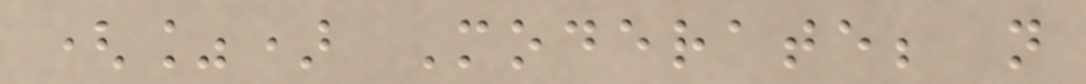(%) Moderate; n
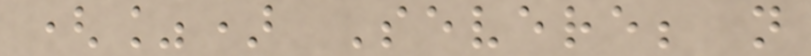(%) Severe; n
